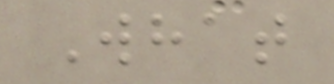What
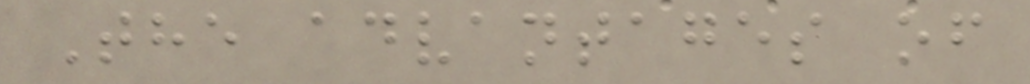The advantages of
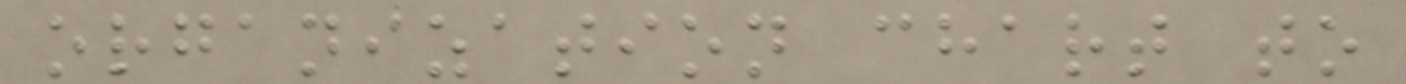organization chart to
